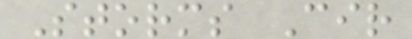Storms Cir
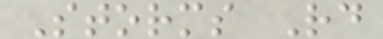Storms Rd
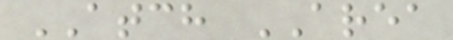ATCH AREA
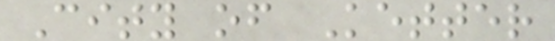City of Ketter
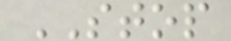STOP
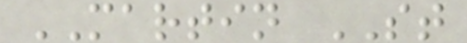MARTIN ST
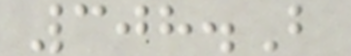308.B
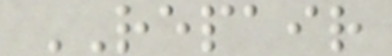REPAIR
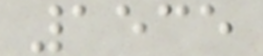1535
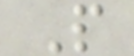P
